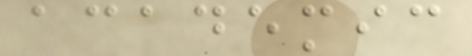academic
